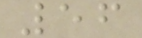56
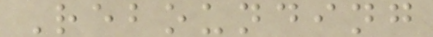Rebounding
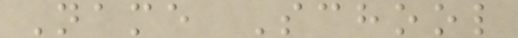Name School
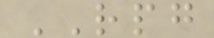RPG
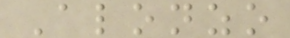Alonzo
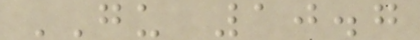GU 10.7
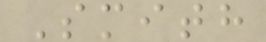Smith
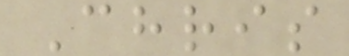Chris
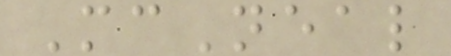McNeal
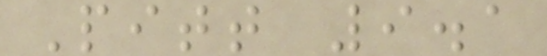Pitt 9.1
